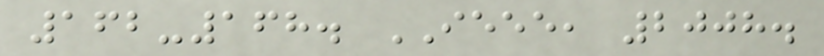162-168. IEEE, 2008.
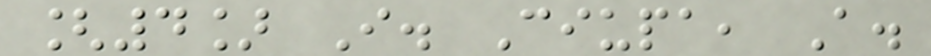[4] I. Ciupa, A.
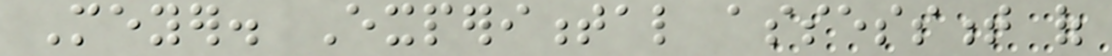Meyer. Experimental assessment of
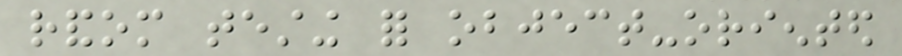random testing for object-oriented
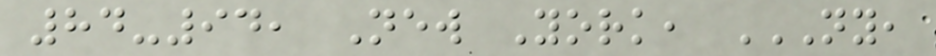84-94, New York, NY,
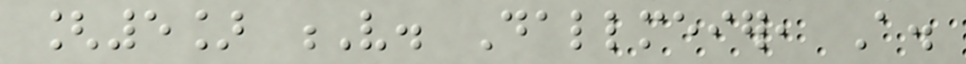[5] V. Dallmeier, A.
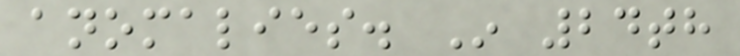anomalies. In 24th
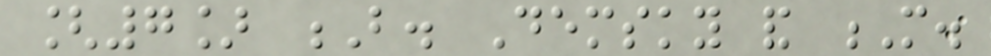[7] B. Demsky and M.
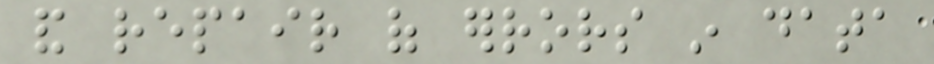and repair of errors in data
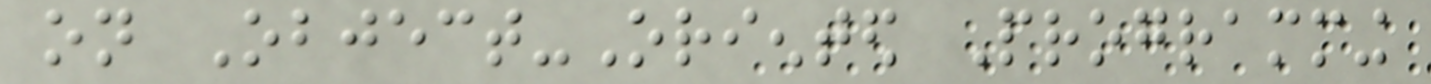on Object-Oriented Programming
